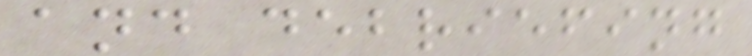and debriefing
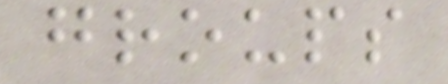groups
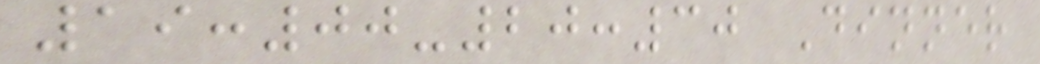19:00-20:30 Dinner
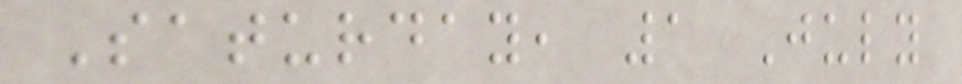Saturday, 1 July
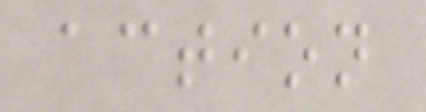action
